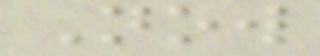Now
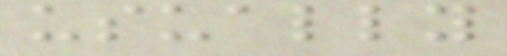usually
